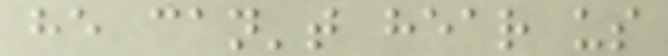he can't hear us
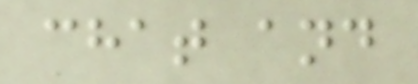chat and
